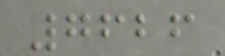7626
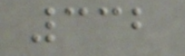332
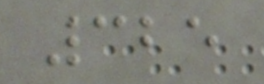325
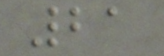21
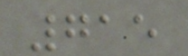715
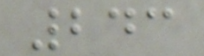243
